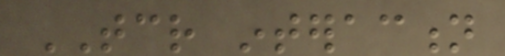TCR interaction
